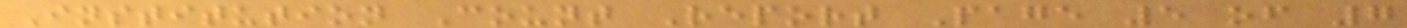Institution Count Report Page 5 of 7
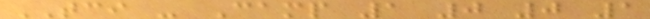TCI - Camp 1 0 0 1
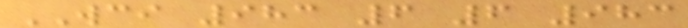WCI 983 6 6 983
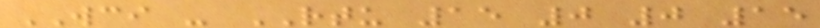WCI - RTU 15 0 0 15
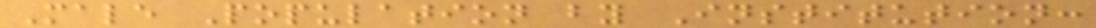Male Population by Institution:
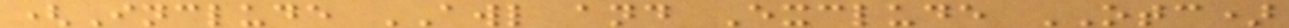(Include AWL and Exclude OTC)
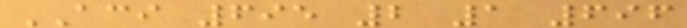ACI 695 2 1 696
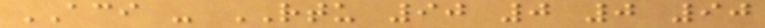ACI - RTU 90 0 0 90
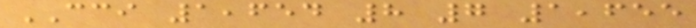CCI 1,654 8 7 1,655
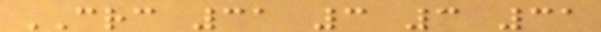CRC 31 3 3 31
